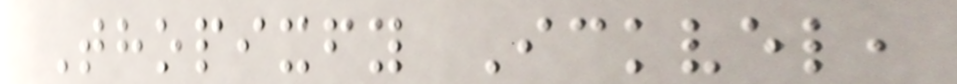Thopixfy Ickvel,
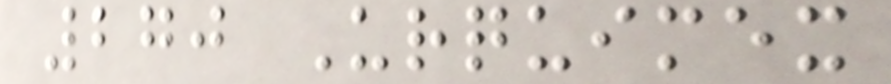270 Urquimex
